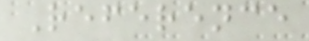Reference
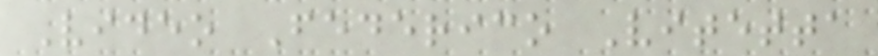Video Federico Vitetta
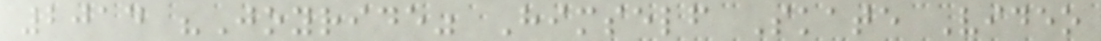2014 "Joyride" Himself Skate Video
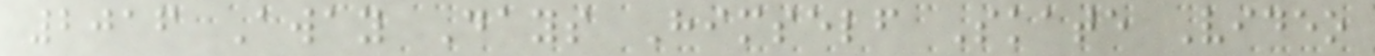2016 Away Days Himself Skate Video
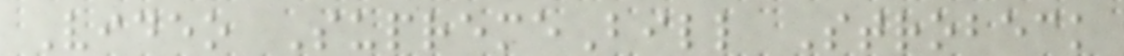Video SupremeBill Strobeck
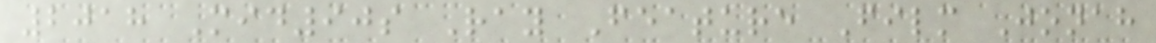2018 Mid90s Ray Feature Film Jonah
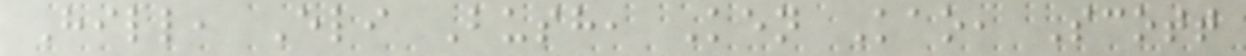Hill, Eli Bush, Ken Kao, Scott
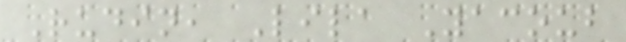Rudin, Lila Yacoub
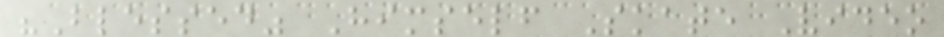"Blessed" Himself Skate Video
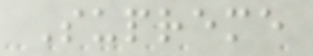Supreme
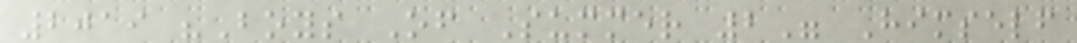2019 "Boys Of Summer 2" Himself
